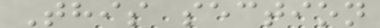This section
